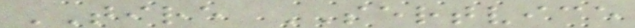TIRE SERTVICE
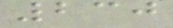230
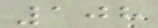108
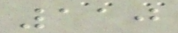110
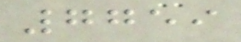7759
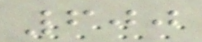600
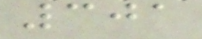301
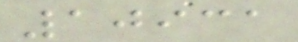10931
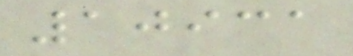10931
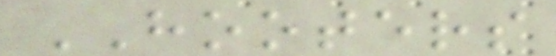HOOTERS
